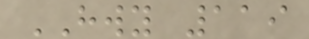HWY 119
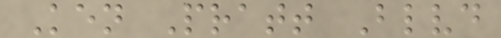Ken Pratt Blvd
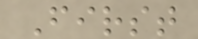First
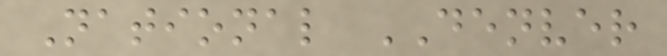National DENVER
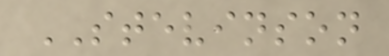STEVINSON
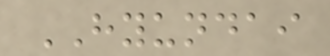HYUNDAI
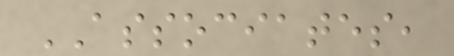ASSOCIATES,
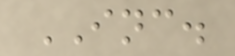INC.
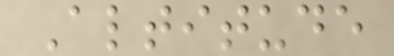Altitude
